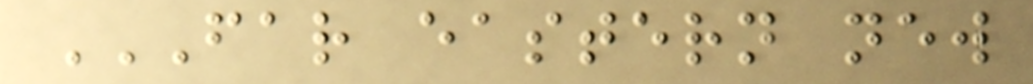FAR EASTERN NEW
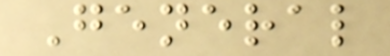General
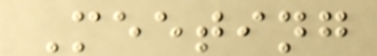Meeting
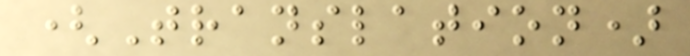(Translation)
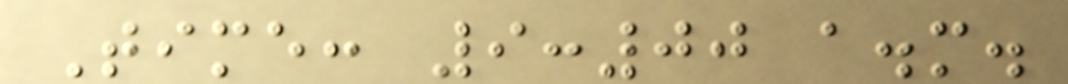Time: 9:00 a.m.
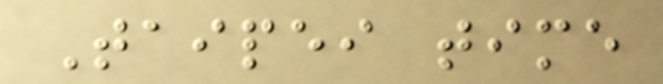Taipei time
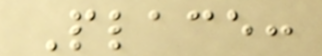Place:
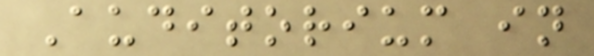Auditorium in
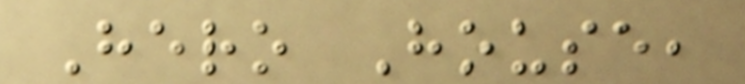Hero House,
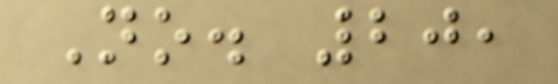No. 20,
